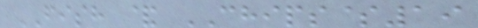FISH & CHIPS$19
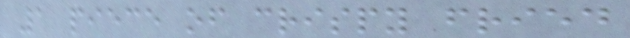1 piece of crispy fried
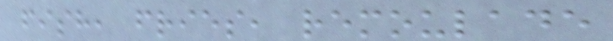fish, fries, remoulade
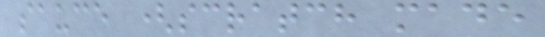sauce (scratch made
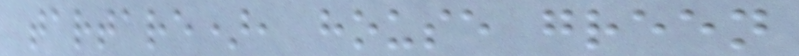tartare), house green
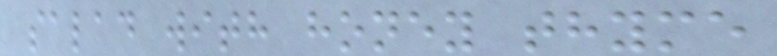salad with honey thyme
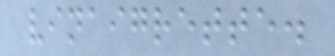vinaigrette.
